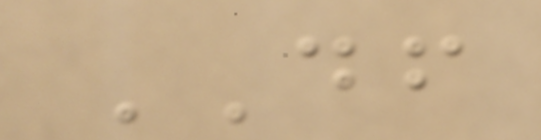DF
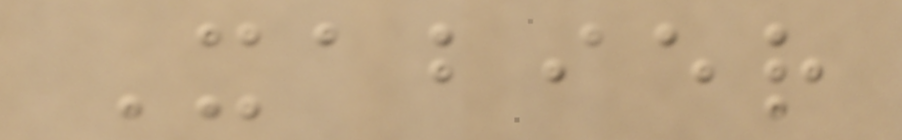Xabier
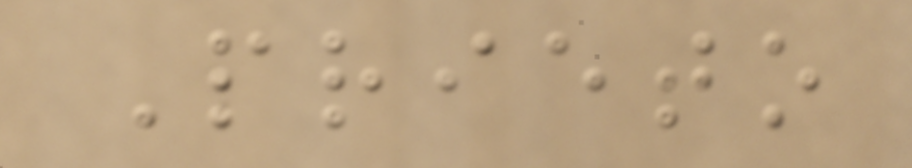Prieto
